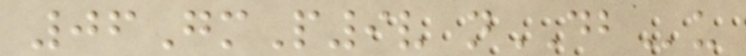06GmP9v nDBu
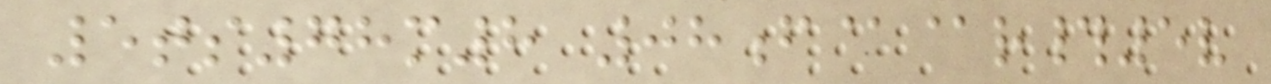5ts78m8 08f@@r#5v
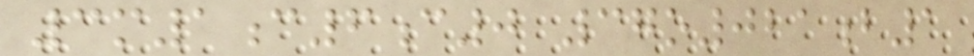3m1c6c0 37o021b1
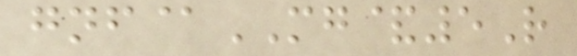gnf@MG&5R
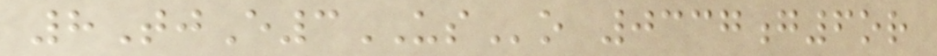8TjE3USo 0337g6or
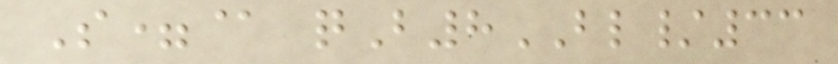S=@ qB8BL/33
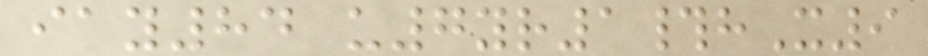iay84 u7yr1#hX9
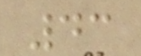43
